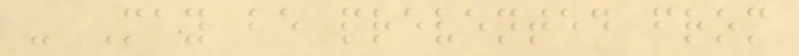- May be prevented from
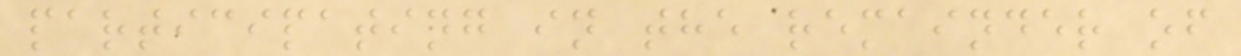participating in the remainder of
